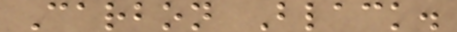Carbon Black.
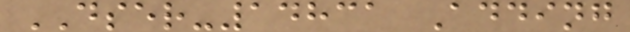DSER-14831 Adding
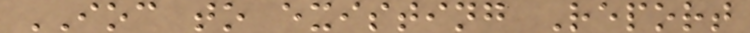IOC to existing Report
